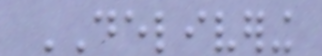DELIVERING
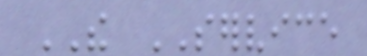THE SERVICE
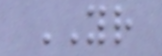YOUR
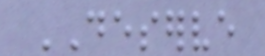DESERVE
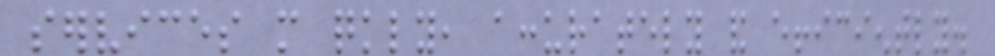services more quickly, accurately and efficiently.
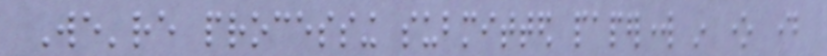We're processing submitted paperwork in one day
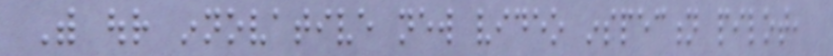With our innovative new video inspection pilot,
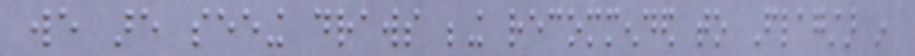we are seeing draws being recommended to Flagstar in
